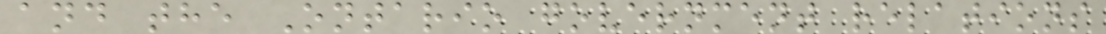and the Ontario government relations
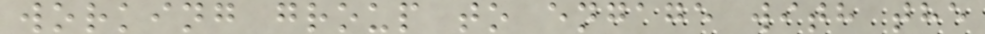working group to engage with the
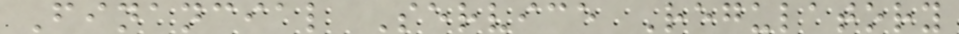Financial Service Regulatory
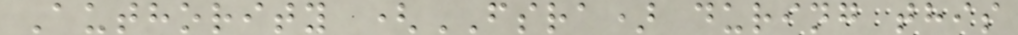Authority (FSRA) during this
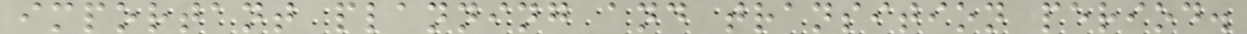important planning and transition period.
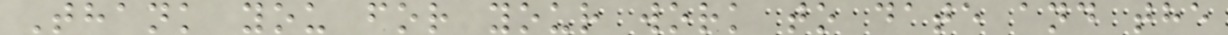Thank you for your work to date and the
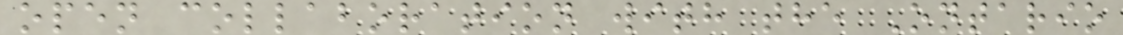open collaboration with the Ontario
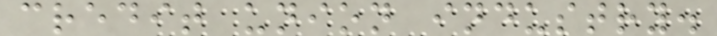credit union industry.
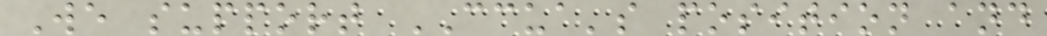We support CCUA's position and
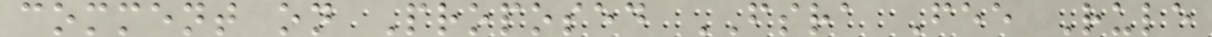comment on Proposed FSRA Fee Rule
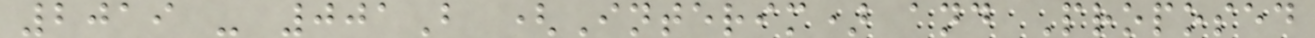2019 - 001B (Interim) and Proposed
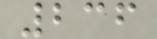236
